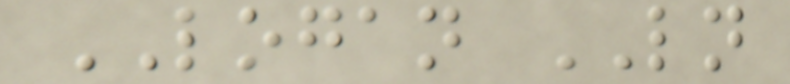LOGAN LN
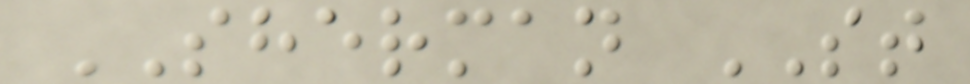SHERMAN ST
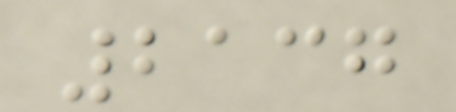2137
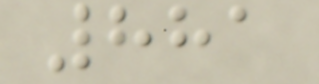881
